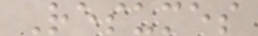Resumes
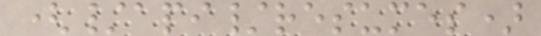(/api/resumes)
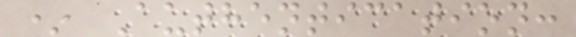* Authentication:
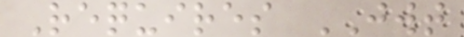Requires JWT
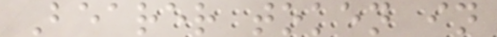Bearer token in
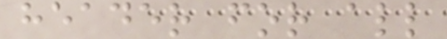header for all
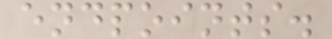endpoints.
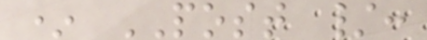* POST /:
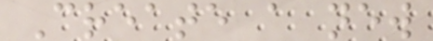Create a new
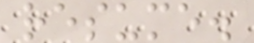resume.
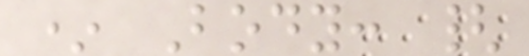* Body: {
